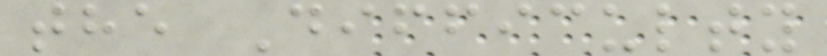the Difficulty
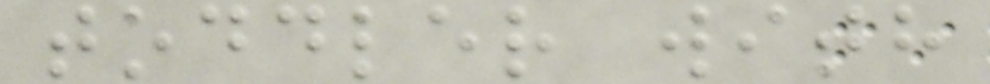toddler with
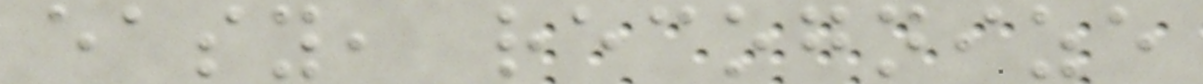easy, recognize
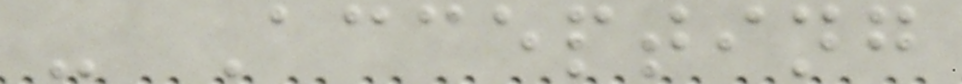- Accepting
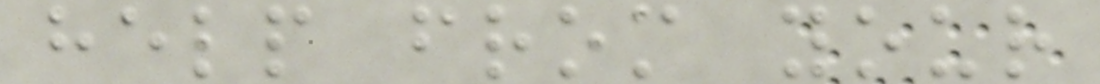help from your
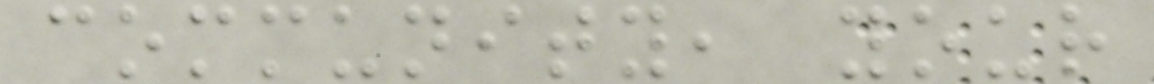community, your
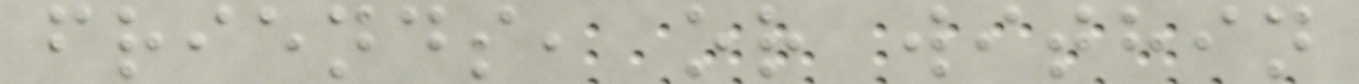friends, or within
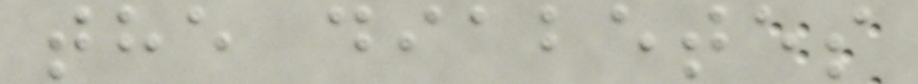the diabetes
